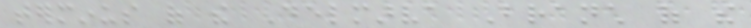terminus of the Delmarva Branch of the
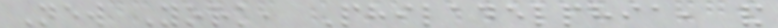New York, Philadelphia, and
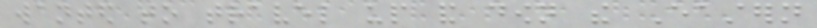wanted to travel up and down the Eastern
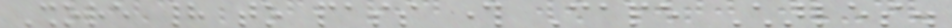Shore had to pass through Cape Charles.
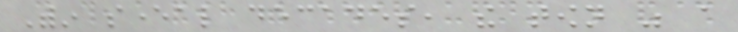Within several decades, the town was a
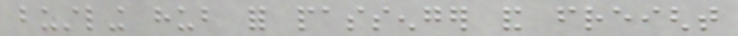bustling hub for passenger and freight
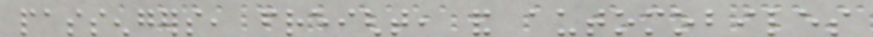passengers, freight, and automobiles
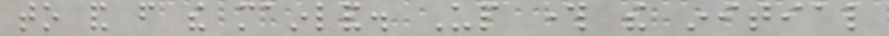to and from the mainland. Up through the initial
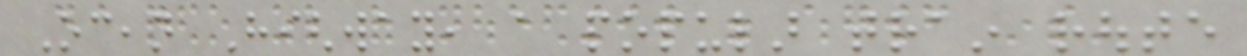Ocean Highway, a popular train route
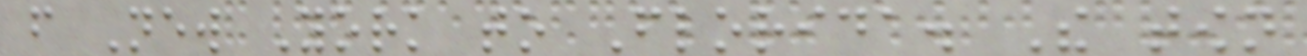from New York to Florida. The town
